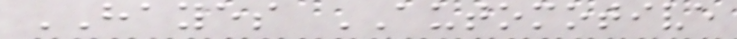HAYES AUTOMOTIVE
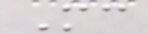Mc
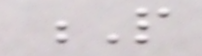P
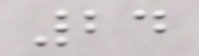24
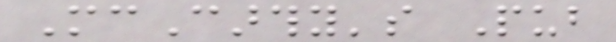McCarthy's Pub
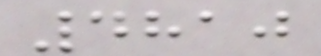4810
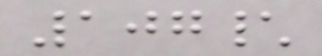107\
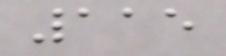115
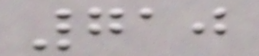710
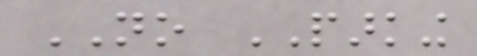NO PARKING
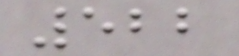522
